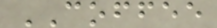COFFEE
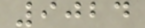9024
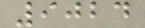9024
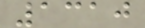1310
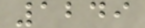1249
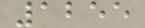1255
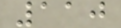110
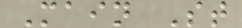Main St
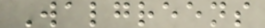Walgreens
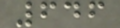646
